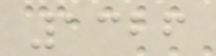1326
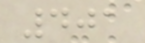401
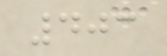403
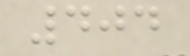404
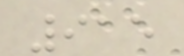915
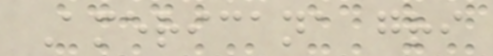Americana gri
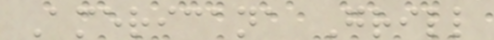Americana Grill
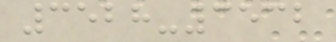3528-3532
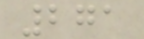271
